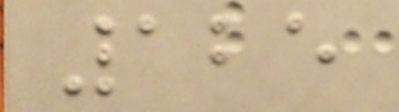125
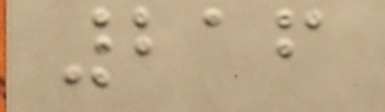216
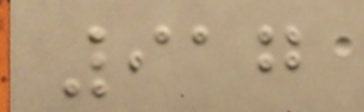917
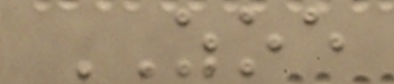ZOE
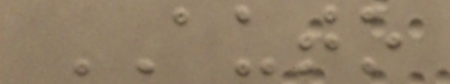AUTO
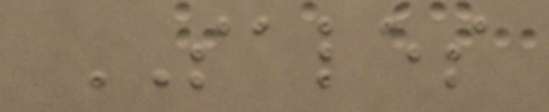SALES
